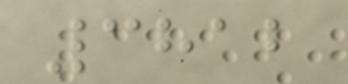3812
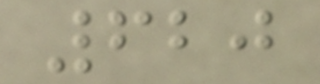620
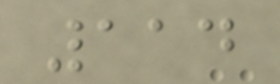114
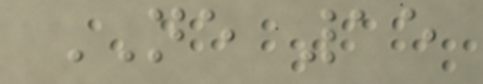NE 15
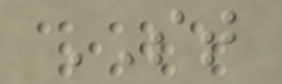ST
